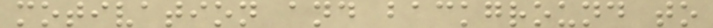motivation and background to
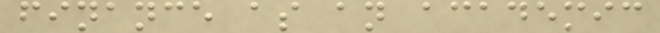finance as an academic
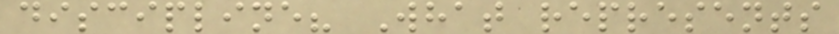discipline? What represents
